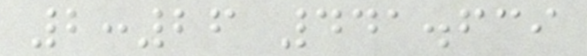2:26 441.639
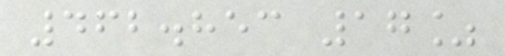462.853 17%
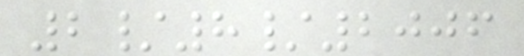2/8/2006
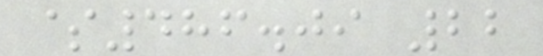$486.09 22
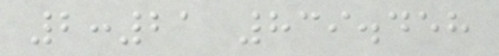2:21 839.458
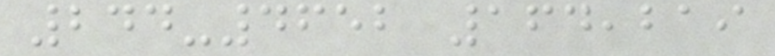244-4652 164,219
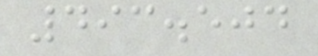493.504
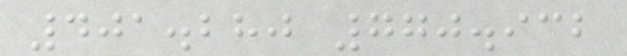401.280 770.932
